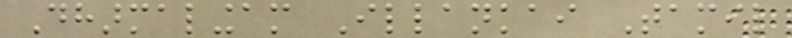Dharmalingam Illankai Tamil
